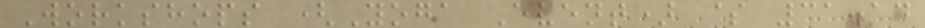Workshops (Yoga Event) $ 31.14
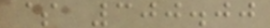$ 300.00
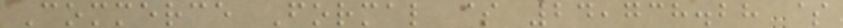Commerce Formal $ 24,738.28 $
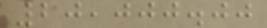20,000.00
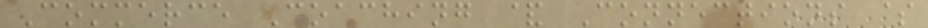Commerce Coaching & Connections $
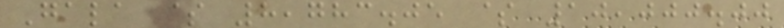Gala $ 8,783.05 $ 10,000.00
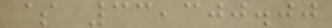$ 33,300.00
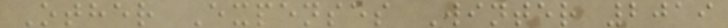Other Expenses Winter 2019
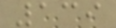139
